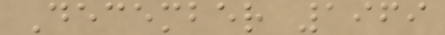December 1969
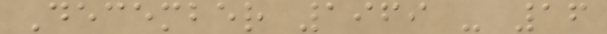December 1969 - 16
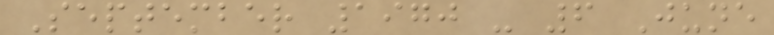September 1970 - 6 June
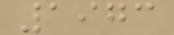1973
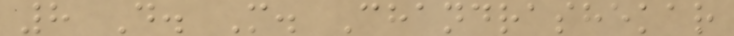8 D. M. Chandrashekar
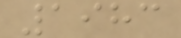1983
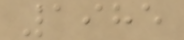1985
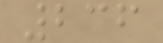236
